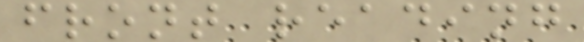front reading
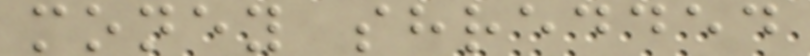money shredded
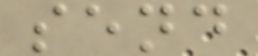send
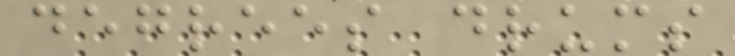degrees drums
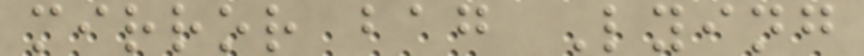mirror bag Lying
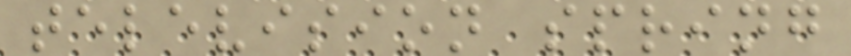television spring
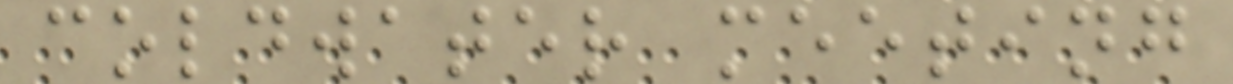coldwater meeting
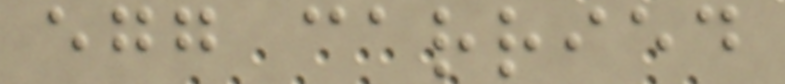egg carried
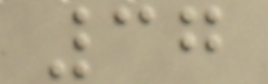37
